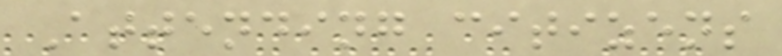Attending citizens
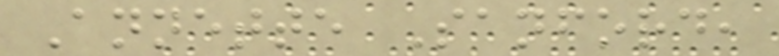Annette Sanford,
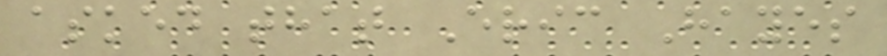asked that Eric Hayes
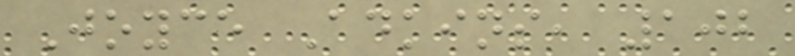Joyce Adkins, 102
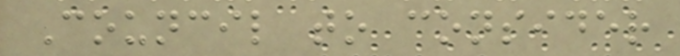Council to consider
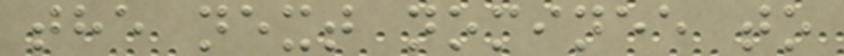the next nominee to
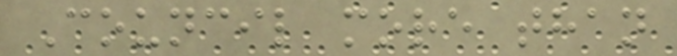Council more than
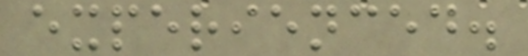experienced.
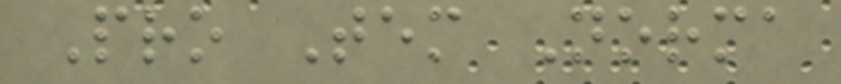Pro Tem Norma
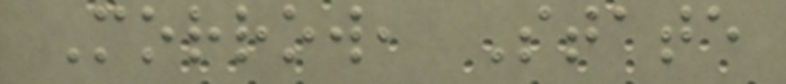Morrow, State
